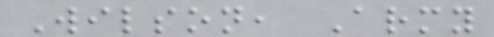Wilson, Army
